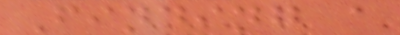Finding a
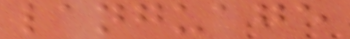language
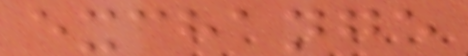exchange
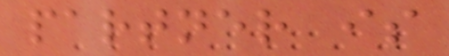partner is
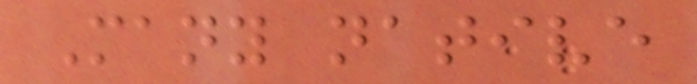Many native
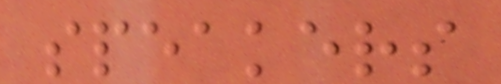speakers
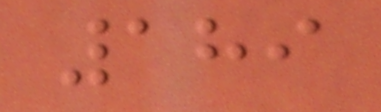189
